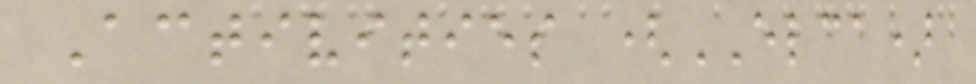Activities (ELCA)
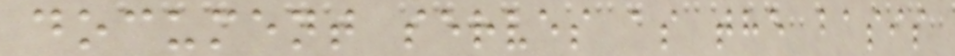document serves as the basis
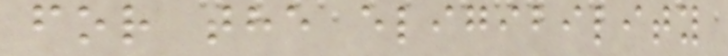for the eligibility
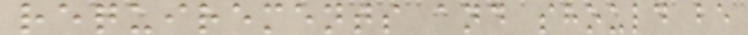requirements and should be
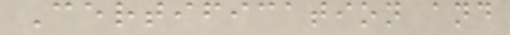Certification and
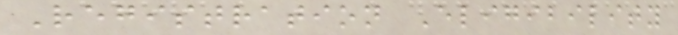Registration Eligibility
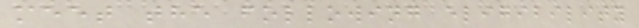meet the following eligibility
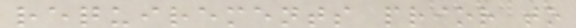requirements prior to
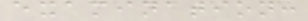examination:
